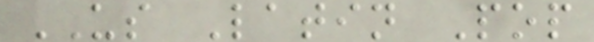US Latin Pop
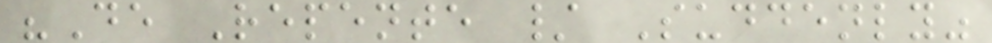"De Repente / Suddenly"
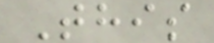This
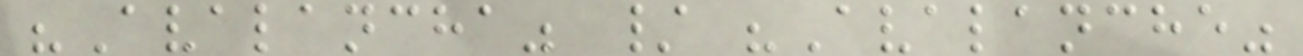"Avalancha" / "Avalanche"
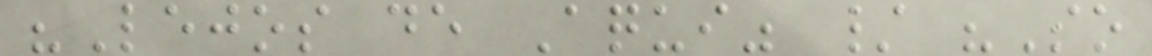"Lejos de Aqui" / "So
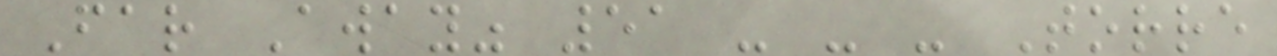Far Away" 51 - - - Torre
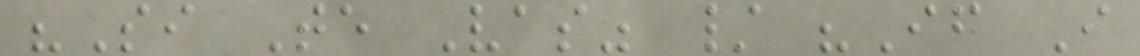"Si Te Vas" / "If I
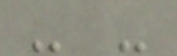- -
